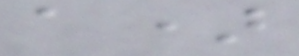a)
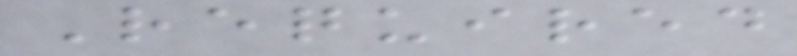Required
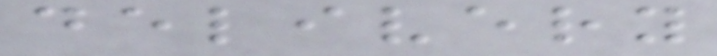delivery
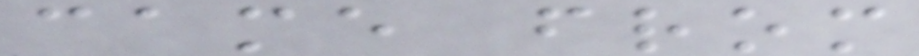came from
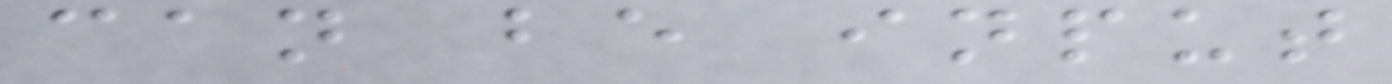can be input
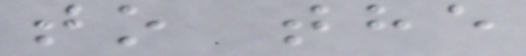to the
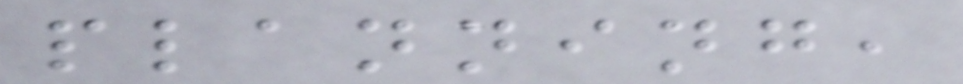planning,
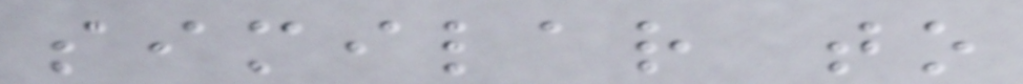similar to
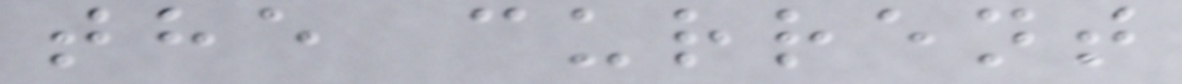the current
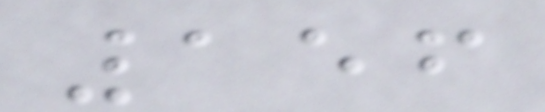156
